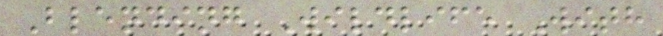Blending Wildlife With
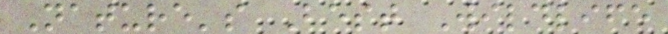Nature's Best Wildlife
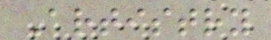Artistry
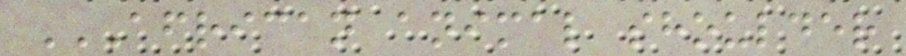AFRICAN ANIMAL SHOULDER
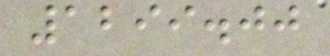1299.00
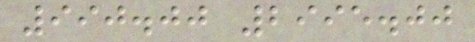990.00 2995.00
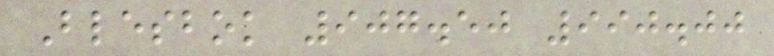Blesbok 907.50 990.00
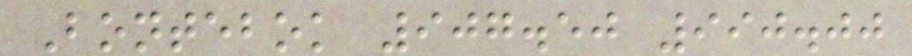Bontebok 907.50 990.00
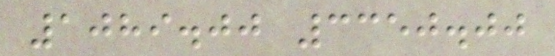1089.00 3350.00
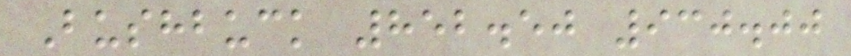Bushbuck 852.50 930.00
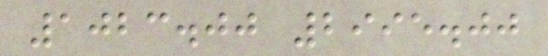1023.00 2995.00
